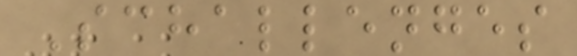Schallenges
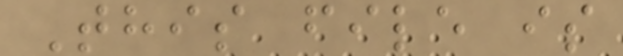This file is
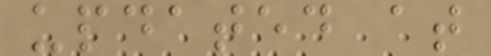updated at
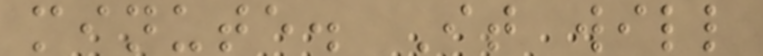minute. It will
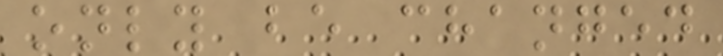only be changed
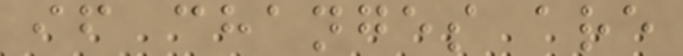if changes are
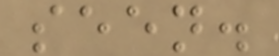seen.
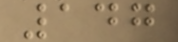147
